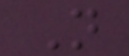N
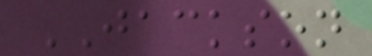JACKSON
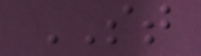ST
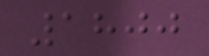1800
